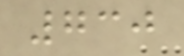730
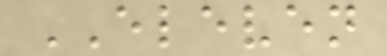ELEVEN
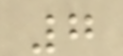7
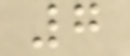7
